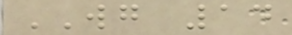WG 14
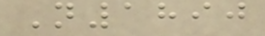N1890
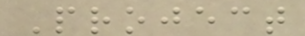Project
